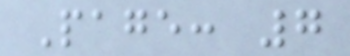Page: 7
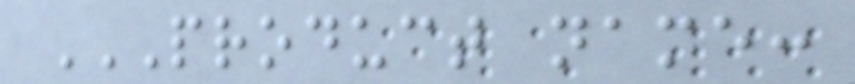PRODUCT NAME:
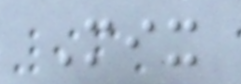Mix
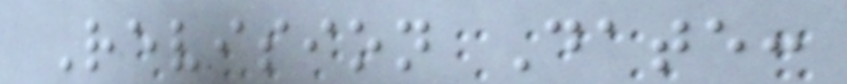Revision Date:
